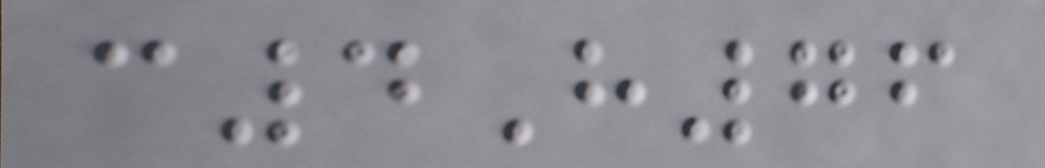c4H76
